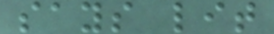says lit
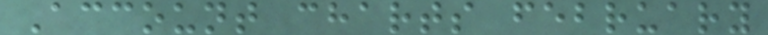Account charts february
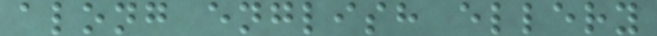along english ellery
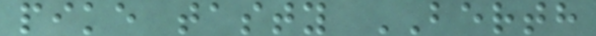pike tasty BERTH
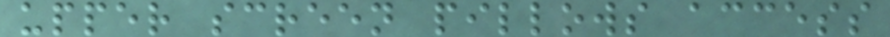upper screen pillows access
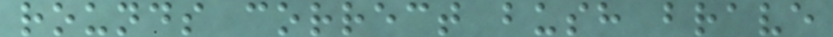rounds correct bush brave
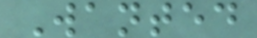Wanted
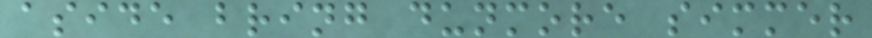aside bring dunmore simmer
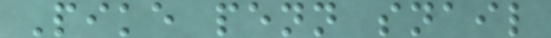Pike penn snail
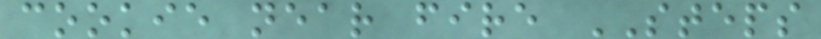cookie near fire STEPS
